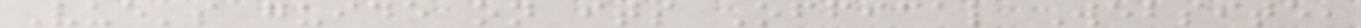Vue's guide on its Offical Website,
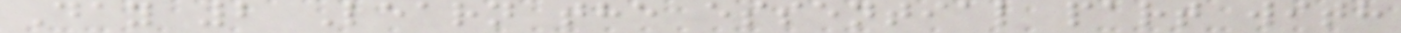Day 2 Learn the essential part with
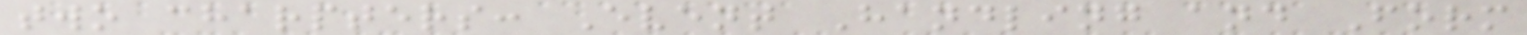two charpters: Event Handling and Form
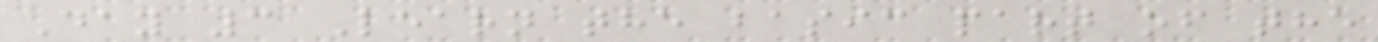Day 3 Learn the basic part of the
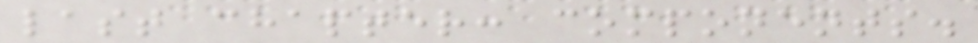last chapter: components.
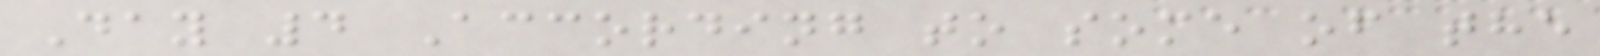Day 4 According to some of the
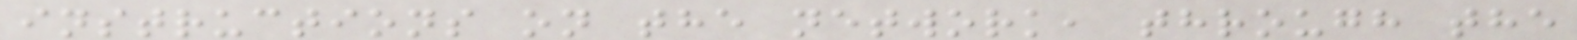instructions on the network, through the
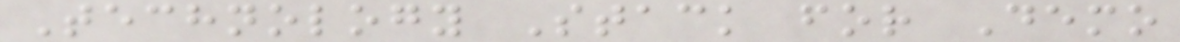Technology Stack for Demo
